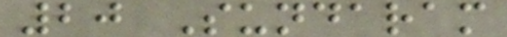20 Sundaram
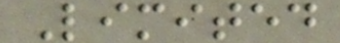Limited
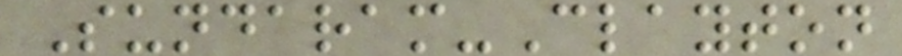Sundaram-Clayton
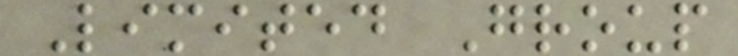Limited Group
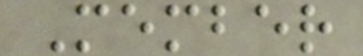Member
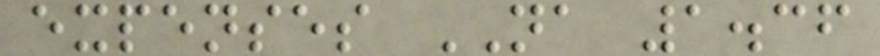expenses NA 1.36
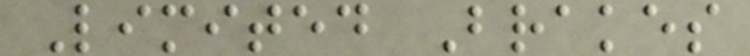Limited Brakes
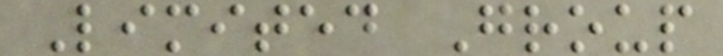Limited Group
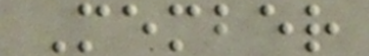Member
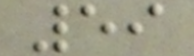59
